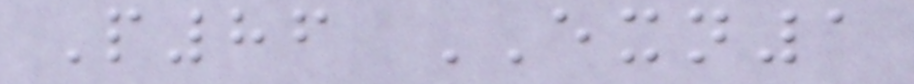P86 EXN1
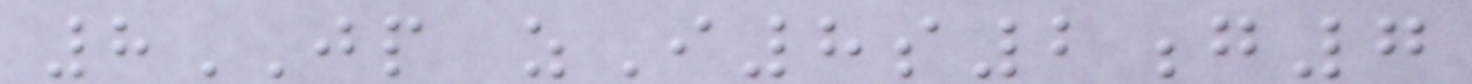8JP zI8s2g7
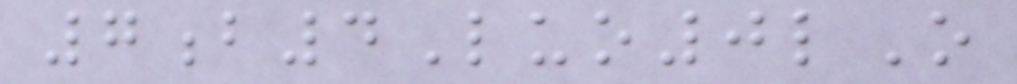7b4Luo0lO
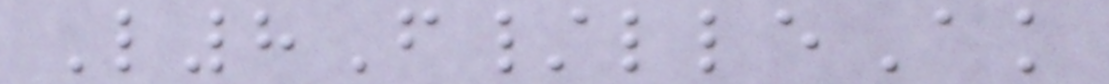L8F/lleAk
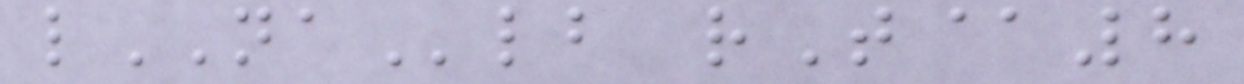lNAlb rT@8
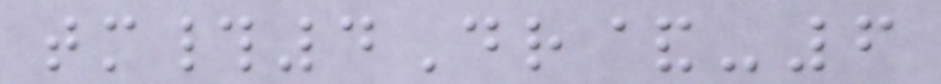tm#4Dr&-6
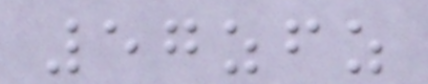57zfz
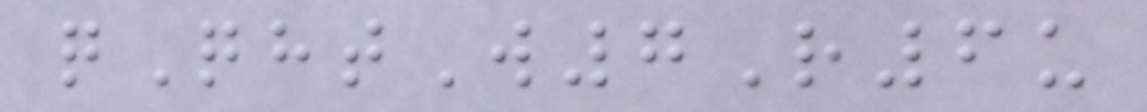qQhtW7R6u
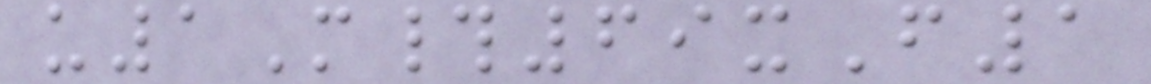u1M#69xF1
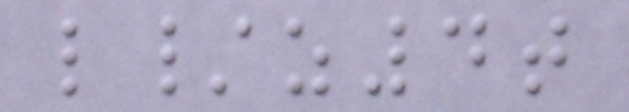l/z4t
